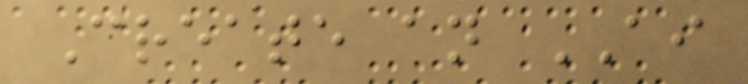Create an AI
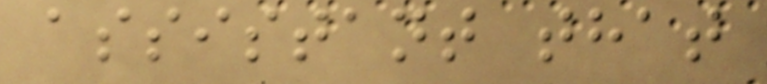assistant that
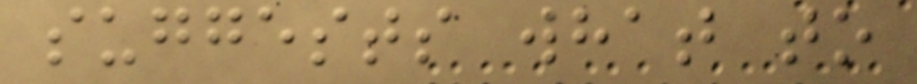suggests what to
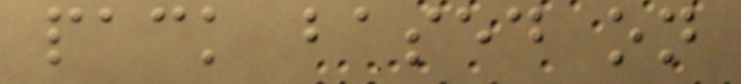pack based on
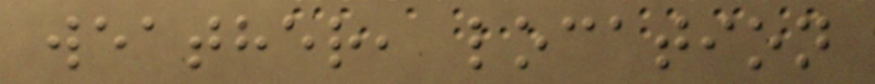weather, location
